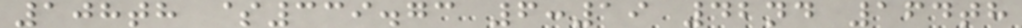108th $339.73 6:19 42nd 164th
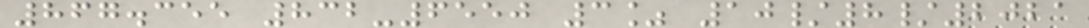867.355 832-6550 3% 10/8/2021
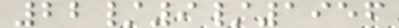22/9/1956
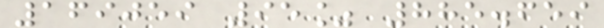169059 95% 885.659
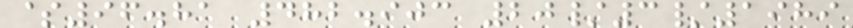$96.81 482.903 20/3/1989
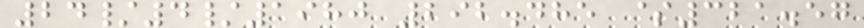24/4/1980 292.485 $321.57
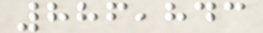886,843
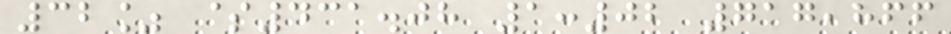32% $431.08 1:02 717,866
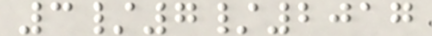3/7/2017
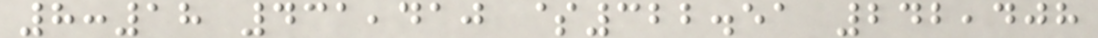8:18 431,410 $322.51 242,408
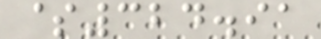$324.91
